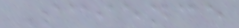Science
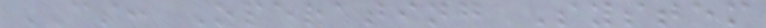CS: Operating System
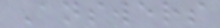Answers
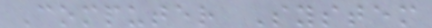Computer System
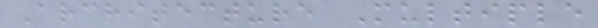Architecture Multiple
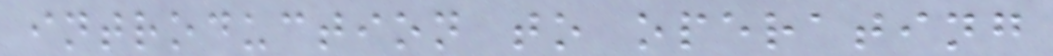introduction to operating
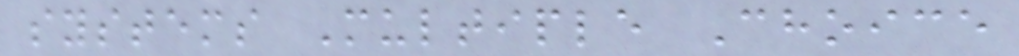systems Multiple Choice
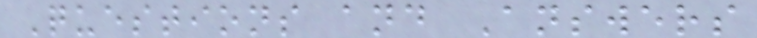Questions and Answers
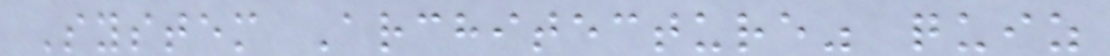System Architecture" quiz
